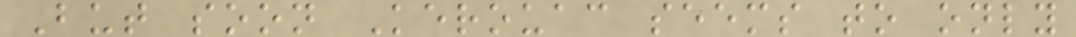But soon Kerouac seems to only
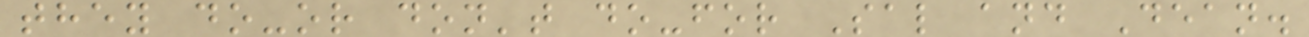they do-or don't do-for Sal and Dean.
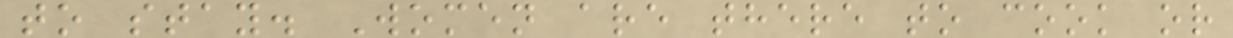to stay. Women are there to cook or
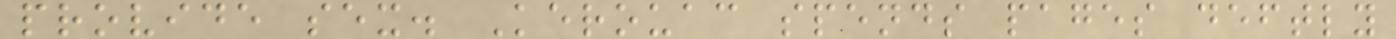provide sex. Kerouac spends pages deftly
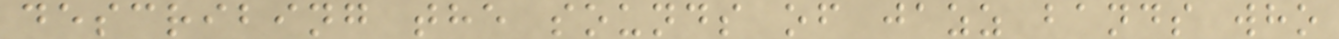describing the sounds of jazz bands who
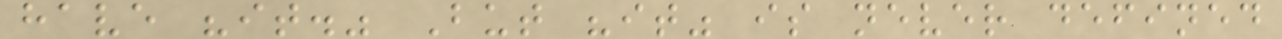have "it." But "it" is never defined
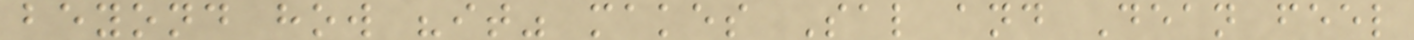beyond how "it" makes Sal and Dean feel
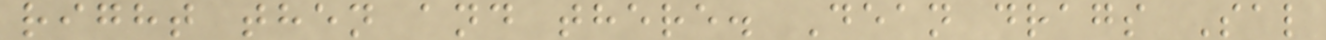right then and there. Dean drags Sal
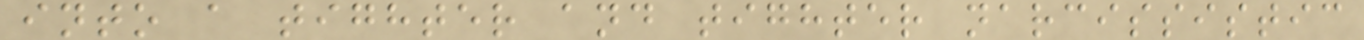into a tighter and tighter narcissistic
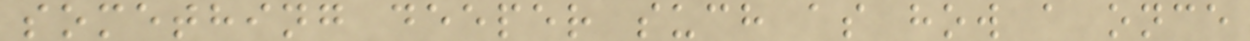something deeper such as how a once
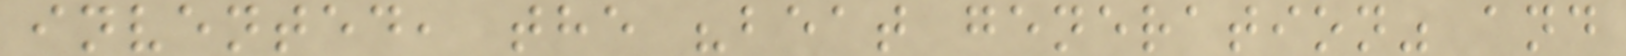invented, the "beat generation" and
